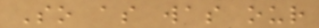So as was our
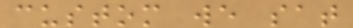custom we sat
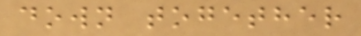down together
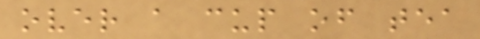over a cup of tea
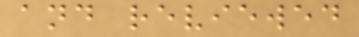and reviewed
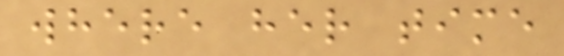where her time
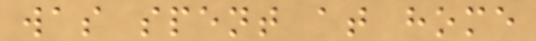was spent at home
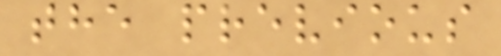the previous
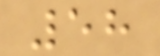58
